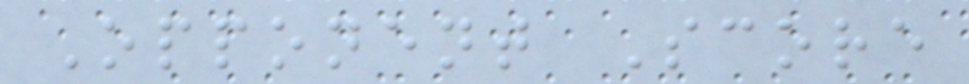Opponent Score
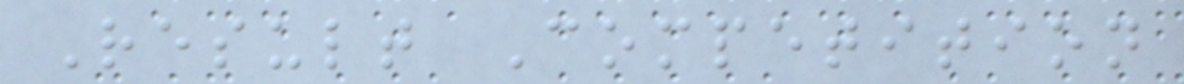Result Competition
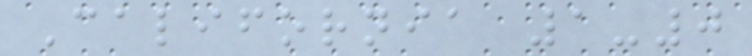California 1-0
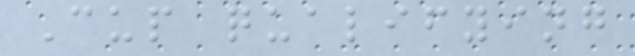Cup qualifying
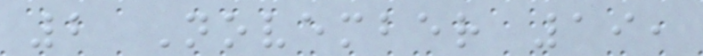2 November 19,
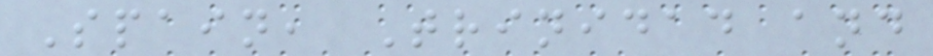Spain, Trinidad and
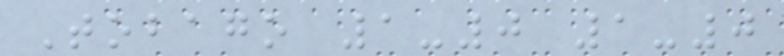Tobago 1-0 1-0
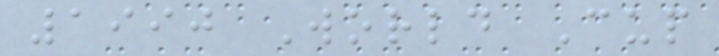1990 World Cup
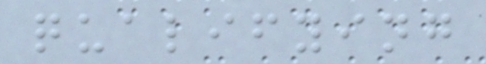qualifying
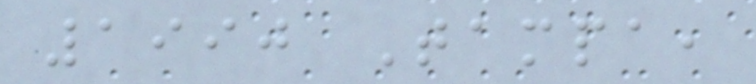1990 Tampa,
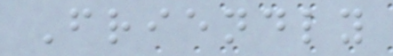Friendly
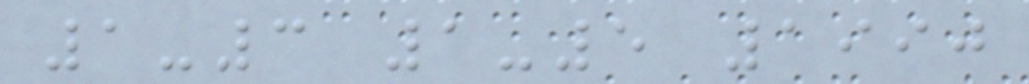1-3 1-5 1990
